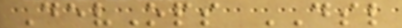DevOps DSL
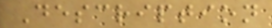Description
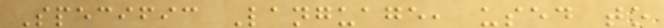Specific Language, used to
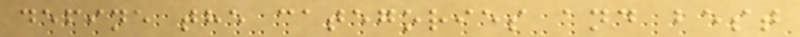define the categories and best
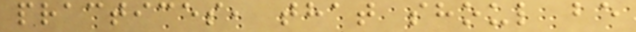practices, that shoul be
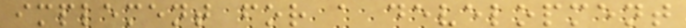implement for a development
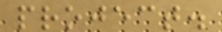project.
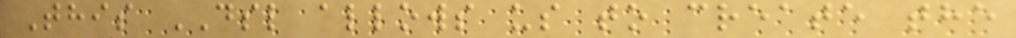This DSL allows us to create the
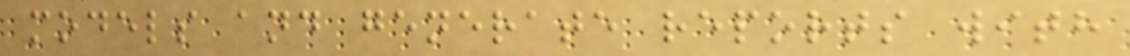models and generate reports with
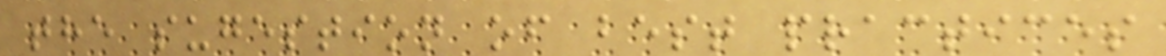the sugestion of best practices
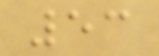53
